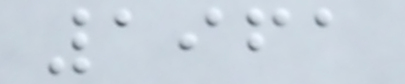1961
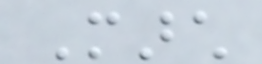March
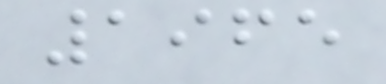1965
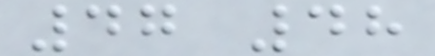47 48
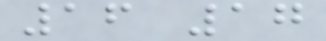16 17
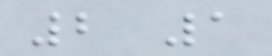2 1
